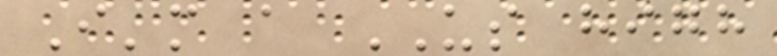I'm a US high
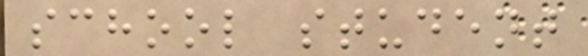school student
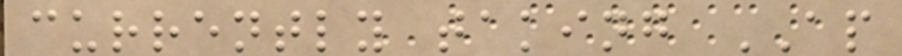currently taking AP
